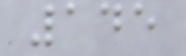145
